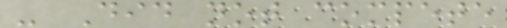- Did not compete
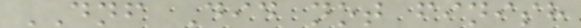DNF Did not finish
